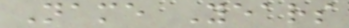Name Years
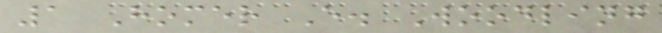1 Homer E. Woodling
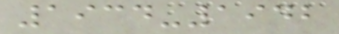1934-1942
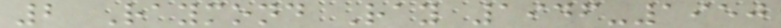2 Raymond Ray 1946-1950
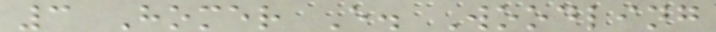3 Homer E. Woodling
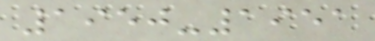1950-1951
